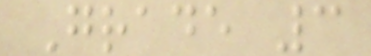Grade 3
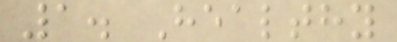1. Healthy
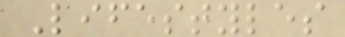Lifestyles
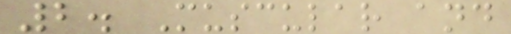2. Muscular and
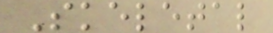Skeletal
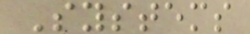Systems
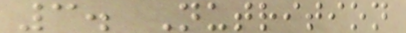3. Nutrition
